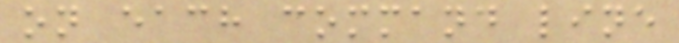on each command line
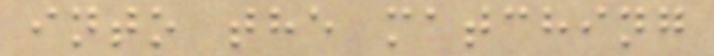into the matching
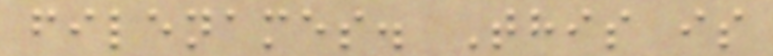filenames. This is
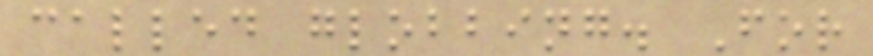called globbing. For
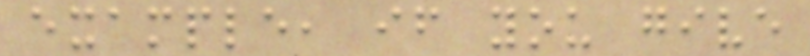example, if you give
